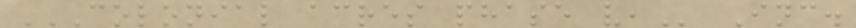COLONIAL ACRES PHASE V, Inc.
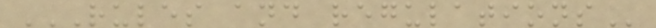RULES AND REGULATIONS
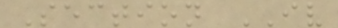Section IV
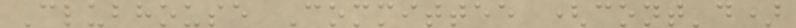Clubhouse Committee (cont'd)
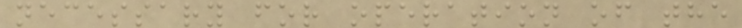necessary for operation of the
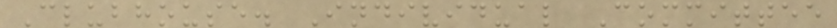Clubhouse. Individual Committee
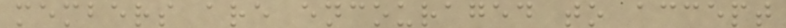members are encouraged to accept
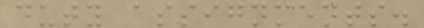duty assignments.
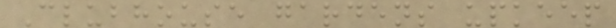Clubhouse gardens upkeep
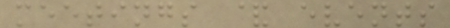meetings & events
